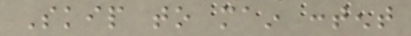Skip to main content
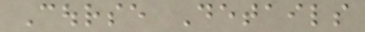Course Details
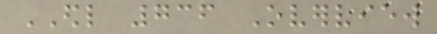EDL 736 Overview
